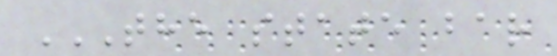THE STATE BAR
